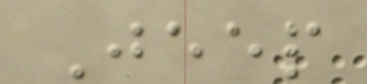Jeep
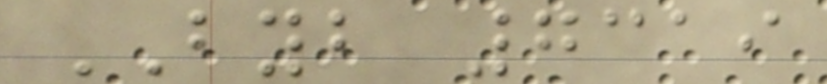BYB 7319
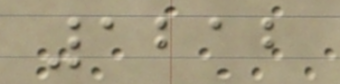1212
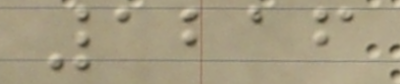1216
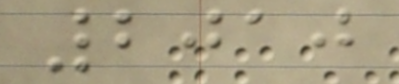2010
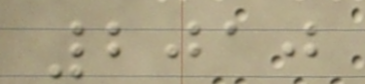2010
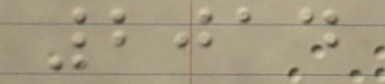2014
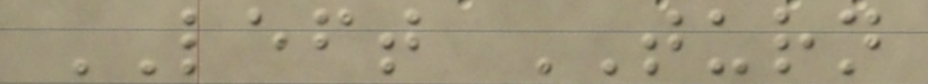LEFT TURN
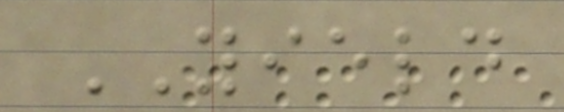YIELD
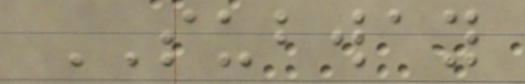SUBWAY
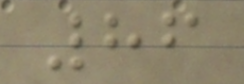86
